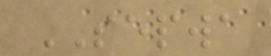SEPWA
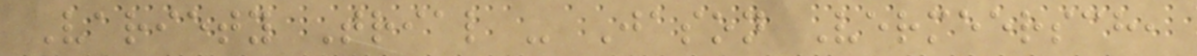Variety Trial - Jason Vermeersch,
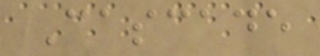Cascade
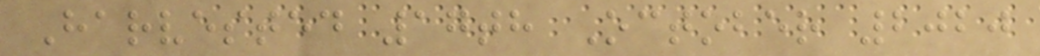Harvested 17th October 2020
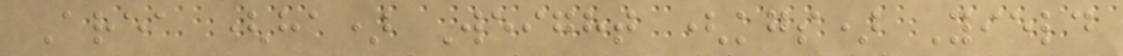Area (ha) Weight (kgs) Yield
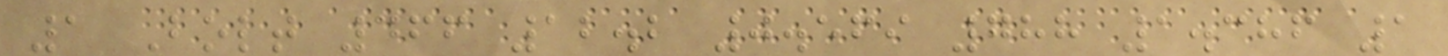1 Bolt 466 12.2 0.569 788 1.386 1
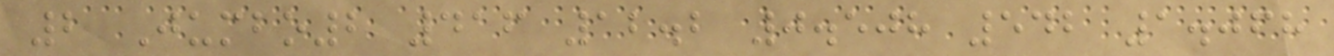2 Jumbo2 416 12.2 0.508 542 1.068
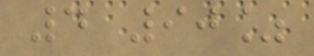4 90%
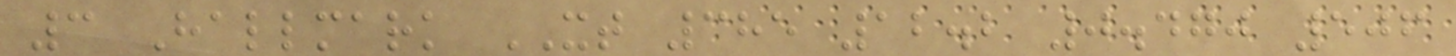3 Hallmark XT 385 12.2 0.470 506
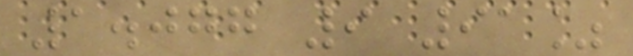1.077 9 91%
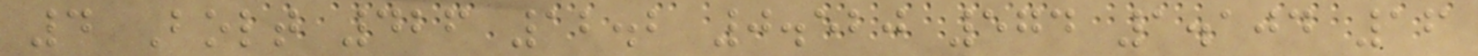4 Bolt 426 12.2 0.520 574 1.104 16
